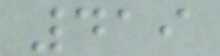419
